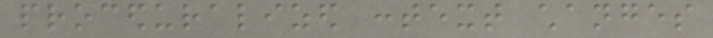proceduralized context changes
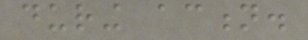during action.
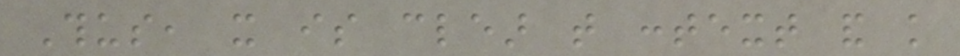Thus, it is clear that context and knowledge
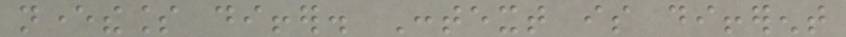nevertheless differ. Context is different
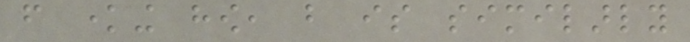from knowing how, but is similarly
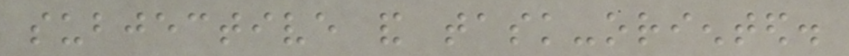subjective and task-oriented.
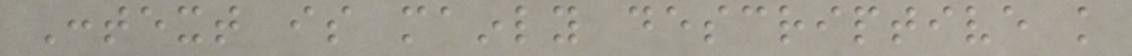Context is mainly descriptive knowledge
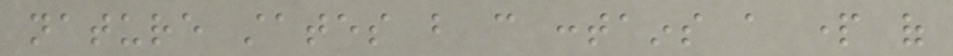nature states but can contains a part of
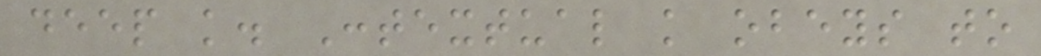deep knowledge. Contextual knowledge obeys to
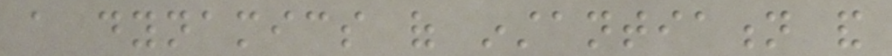a dynamics of instantiation and
